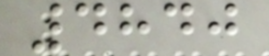4840
